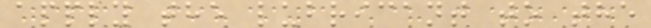apply the lubricant to the
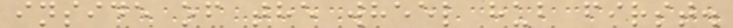inside of the wheel hub first.
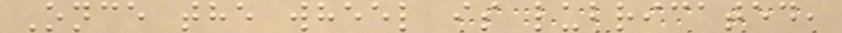Once the wheel is lubricated,
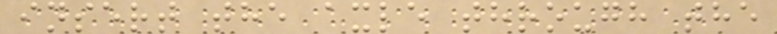insert the axle through the
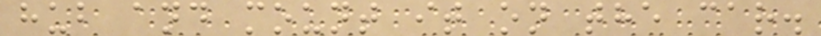hub and mount it on the car.
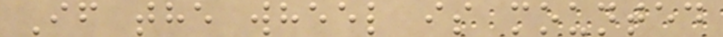If the wheel is mounted
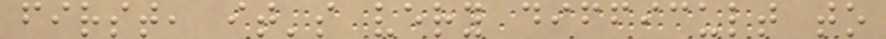first, it's very difficult to
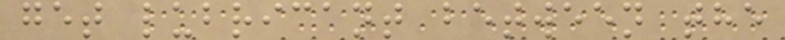get lubricant between the
